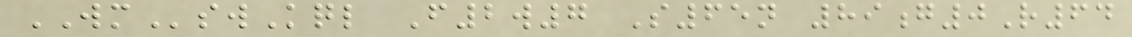WMswKql F2w7 S65n 89g0R64
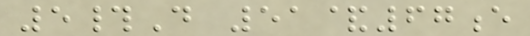5#D 51&67e
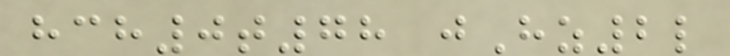hch0t78 jHz2l
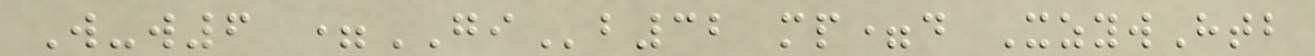W-w6 =GIb32 mp=d XzywHtb
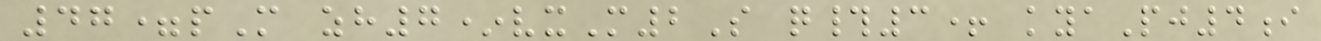47=pM zh7*vxM2S q#3+ kyaPj4i
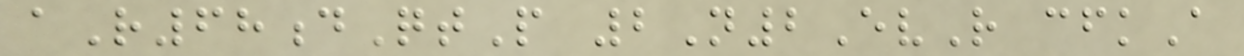aR68dQtP 2N2EvR cfkA
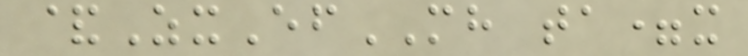&ZxEfMH ta=x
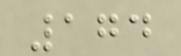174
